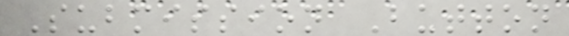Submission Button
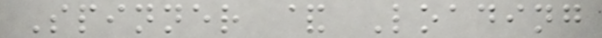Spinner & Loading
